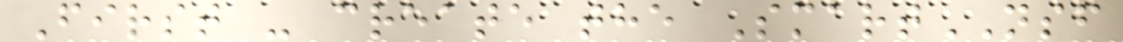First - create the SmartNSF
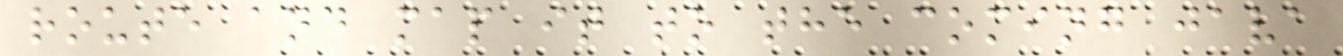route and map it to the coming java
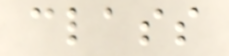class
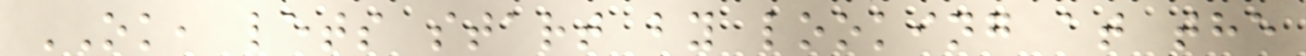OK, lets start by looking at the
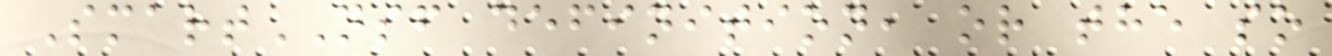SmartNSF definition, or the so
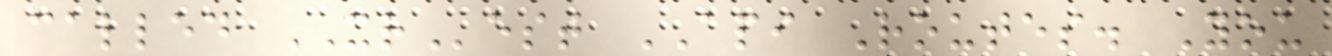called XRest API Routes. You
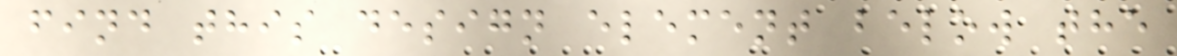find this design element below the
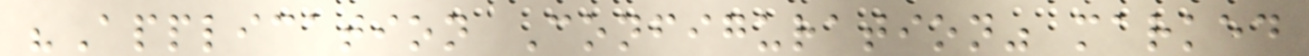"Application Configuration" marked
